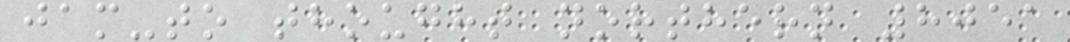jam-to thought northern 8051
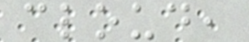cloud,
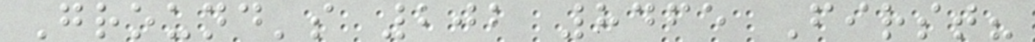Ground's 202 8465 First?
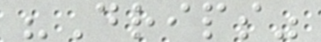"Drips"
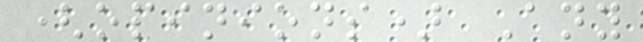(opinions) Any
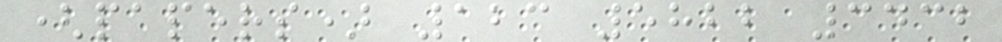(papers) 123 5822 3432
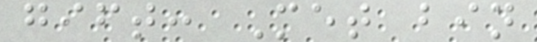gift: Met bin
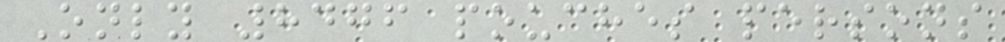Only 8476 pouches persons
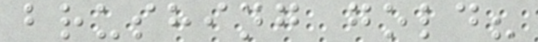brushing gold?
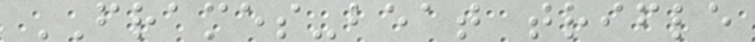FRAMES-beat trifle
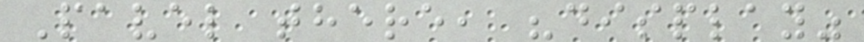Pavel there, "display"
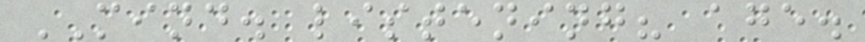MIND. listening? age.
